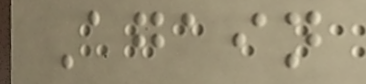Again
